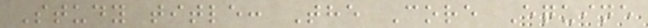Study title: The Core Equine
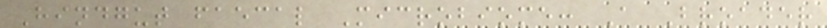Hindgut faecal Microbiome: A Broader
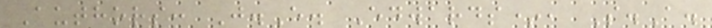Authors: J.E. Edwards*, S.A.
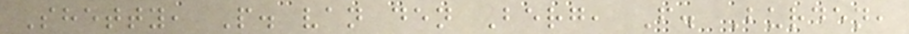Shetty, P. van den Berg, F. Burden,
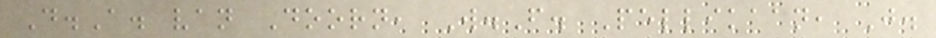D.A. van Doorn, W.F. Pellikaan, J.
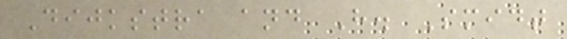Dijkstra and H. Smidt
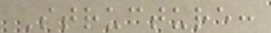Structure:
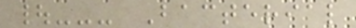|--- Bacterial
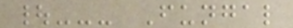|--- Fungal
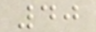40
